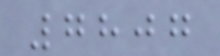7807
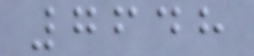7648
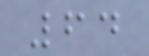64
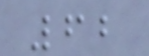62
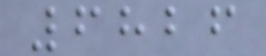6826
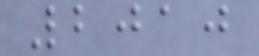2010
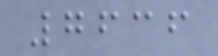7636
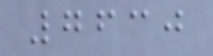7630
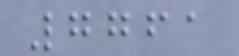7761
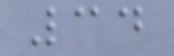34
